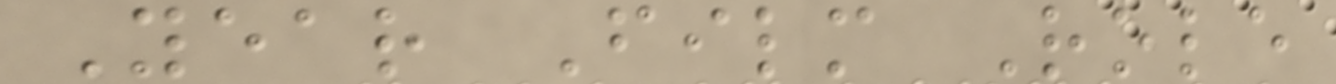Year Film Role
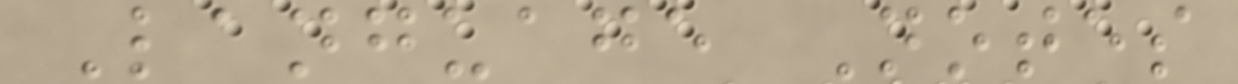Language Notes
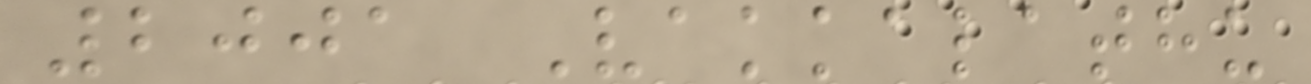2001 Vakkalathu
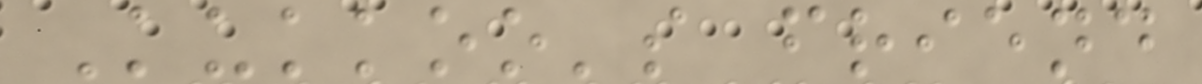Kukkoo's friend
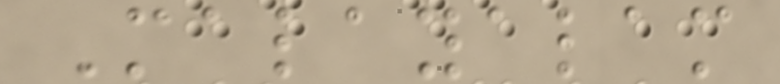Malayalam
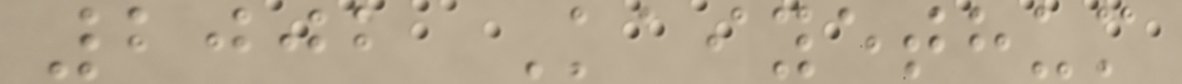2002 Kaiyethum
